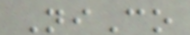NiCo
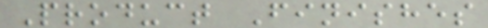Product Finishes
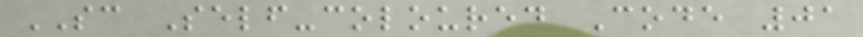SC Self-coloured Code 01
